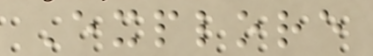Explore
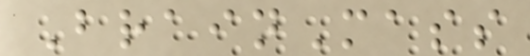BrainMass
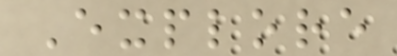Explore
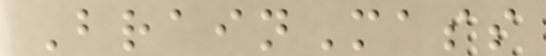BrainMass
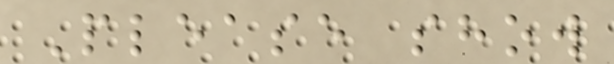Please show
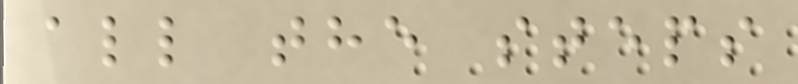all the steps
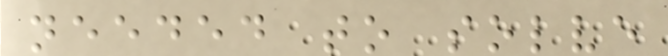needed to solve
